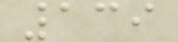139
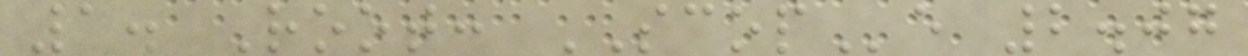1. Root: SCOPe 2.07
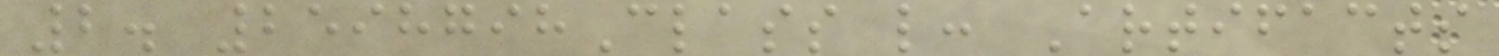2. 2598798Class l: Artifacts
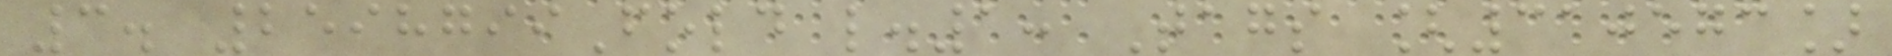3. 2598799Fold l.1: Tags [310573]
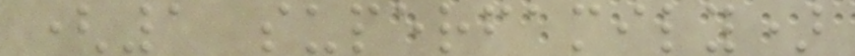(1 superfamily)
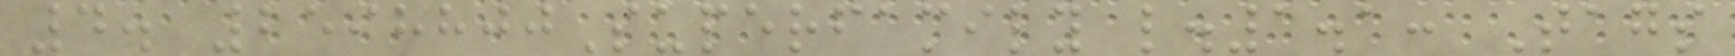4. 2598800Superfamily l.1.1: Tags
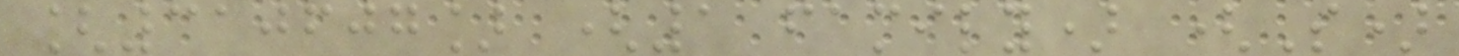[310607] (1 family) (S)
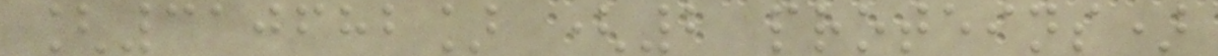[310682] (2 proteins)
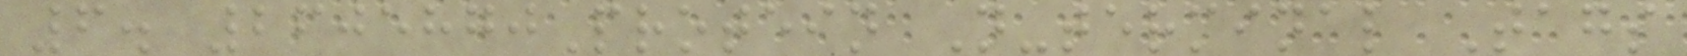6. 2605870Protein N-terminal Tags
